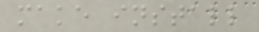make install
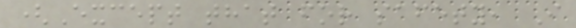(Except that for safety, I
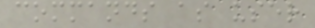commands as user
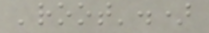'root'.)
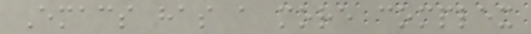Emacs has a more complex
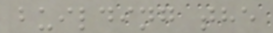building the
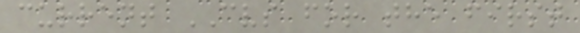current CVS for the first
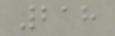218
